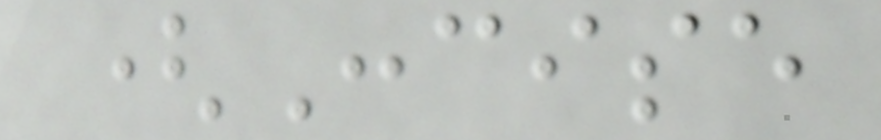(Concise
